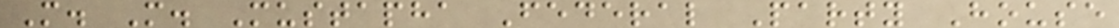M. M. Mustapha Federal Party House
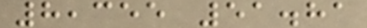8,355 51.81
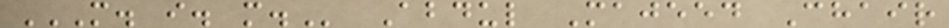M. I. M. Abdul Majeed Chair
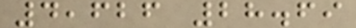4,626 28.69
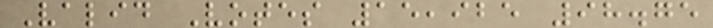Valid Votes 15,925 98.75
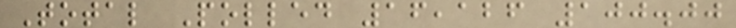Total Polled 16,126 100.00
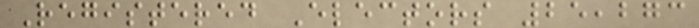Registered Electors 25,273
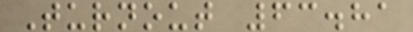Turnout 63.81
